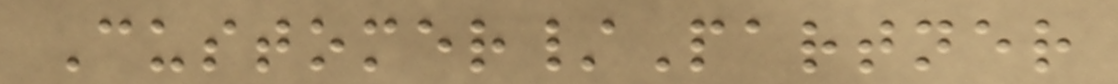Customer/Partner
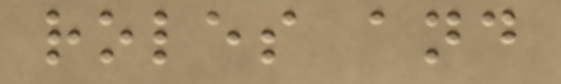roles and
